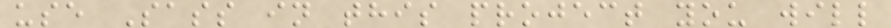use Sass in this project you will
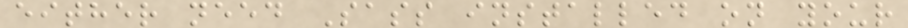either need Sass installed on your
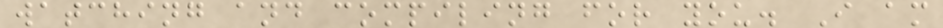watching and compiling for you. I am
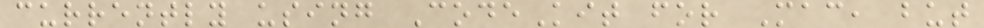currently using CodeKit for Mac, but
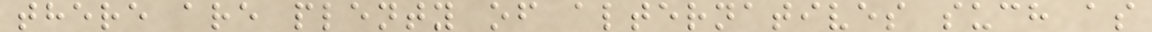there are plenty of alternatives such as
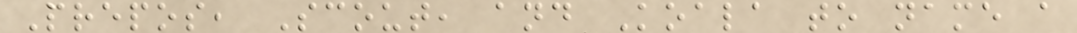Prepos, Scout, and Koala to name a
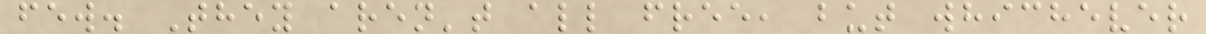few. They aren't all free, but whichever
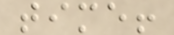time!
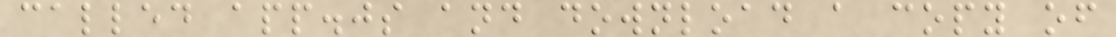called app.js and download a copy of
